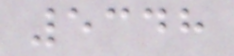5348
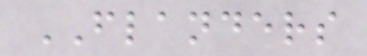FLANDERS
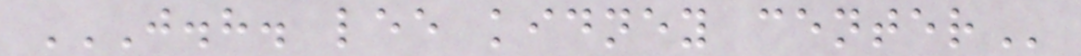J.H. LEE KIDNEY CENTER
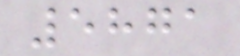5871
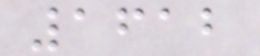1612
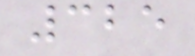325
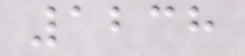1238
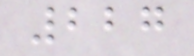227
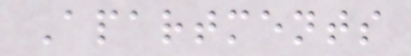Apartments
